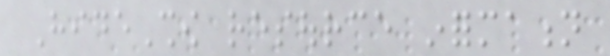HideShow resource information
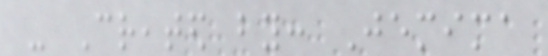- Created by: Jemima
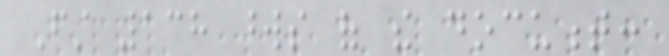First 138 words of the document:
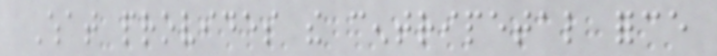What provides the centripetal force
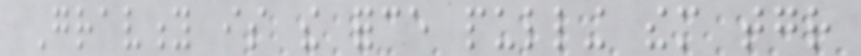Gravity is the force pulling them together
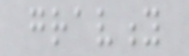gravity
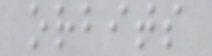orbits
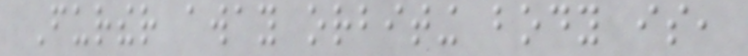Further away orbiting body is,
